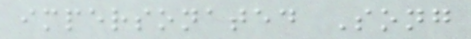impersonated Song
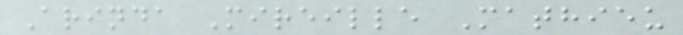Arinda Mireille Mathieu
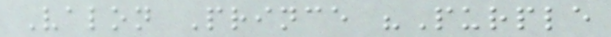Valon Prince "Purple
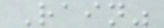Rain"
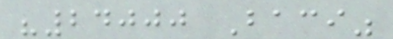"24000 Baci"
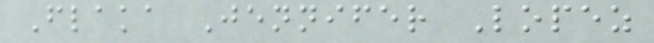Flaka Jennifer Lopez
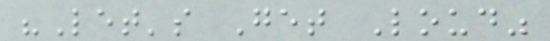"Let's Get Loud"
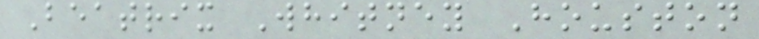Beatrix Whitney Houston
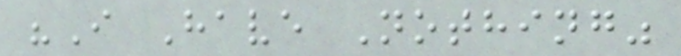"I Have Nothing"
